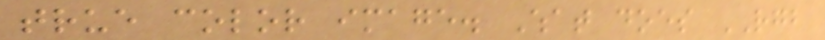true color image. What does RGB
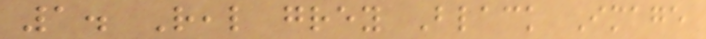1. Real grey Black Image
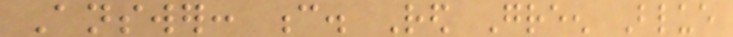Answer: c. Red Green Blue
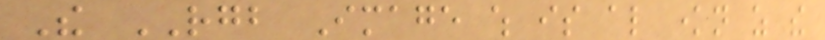The RGB Image which is also known as the
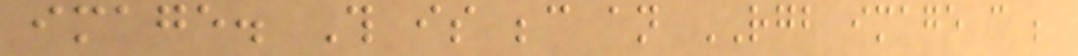image. This is because an RGB image can be
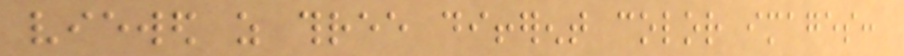viewed as three different color images:
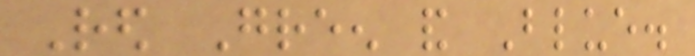Red Green and Blue.
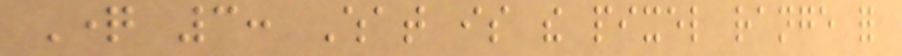Question 3: What is the pixel range for
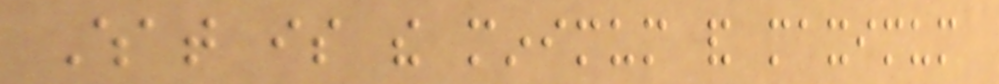What is the minimum and maximum
